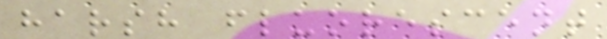harsh fluorescent
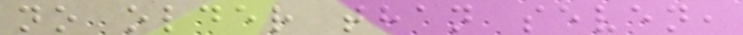no older than seven,
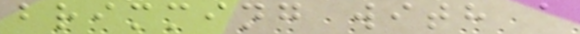brimming with a
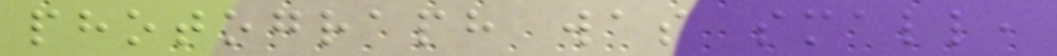photograph was small,
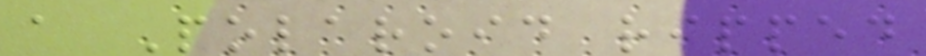a Polaroid ripped
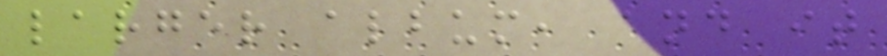larger album, and it
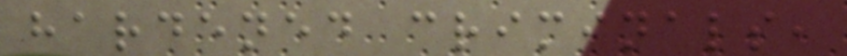hardened criminals,
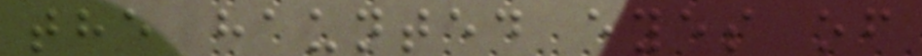the haunted eyes of
